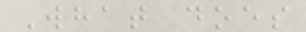What does
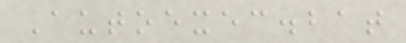Autoexec.bat
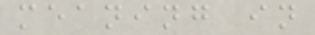meaning in
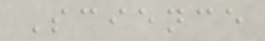Science
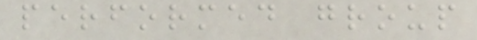performed group
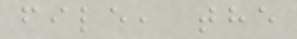file, the
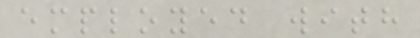employed with
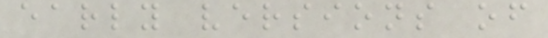early versions of
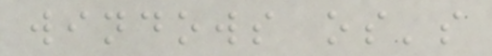windows os's
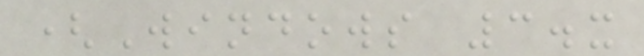(Windows 3.x
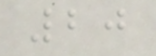20
